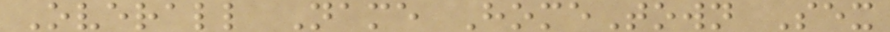Overall Name HomeTown Sex
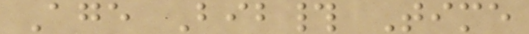Age Bib# Time
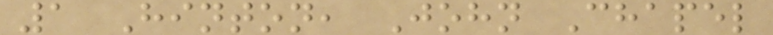1 Hinton, John Chapel
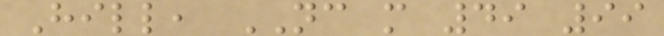Hill, NC m 49 99
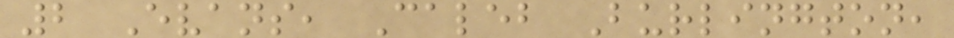2 Evans, Caleb Burlington,
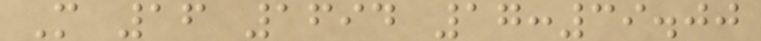M 16 1694 17:39.00
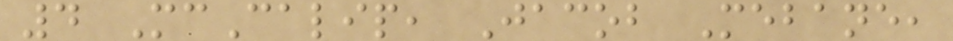4 McCalip, Jacob Mebane,
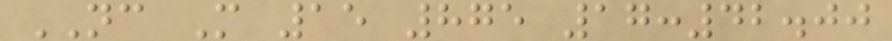NC M 15 875 17:42.00
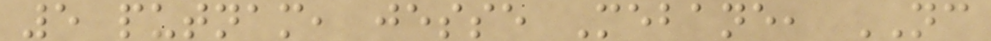5 putnam, jesse Mebane, NC
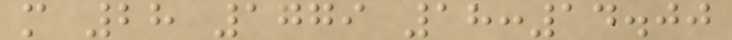m 28 1779 18:14.00
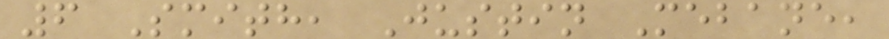6 Smith, Justin Mebane,
